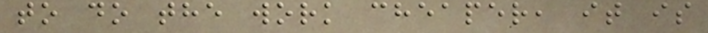to do the work cheaper, it is
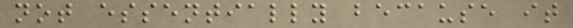not essentially because it
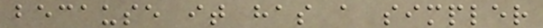because it has a simpler
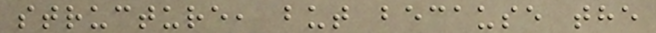structure, but because the
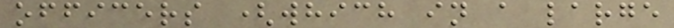officers (which in a large
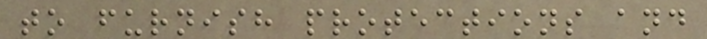to furnish protections and
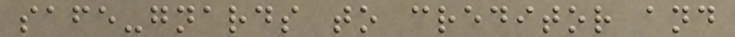safe-gnards to creditor and
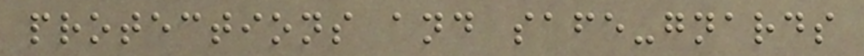protections and safe-gnards
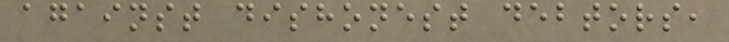against dishonest debtors,
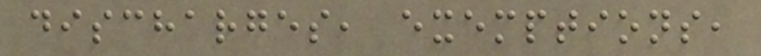discharges, exemptions,
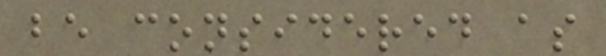be considered as
